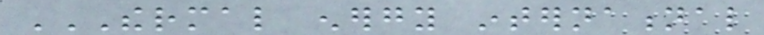THERMAL ENERGY INTERNATIONAL
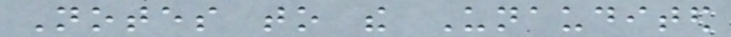Notes to the Unaudited
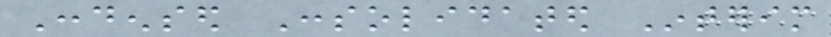Condensed Consolidated Interim
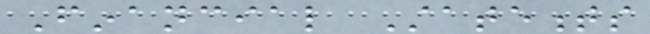Financial Statements
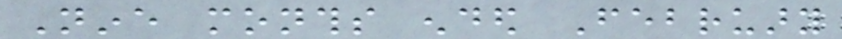Nine months ended February
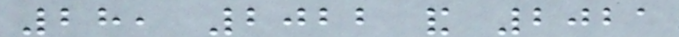28, 2022 and 2021
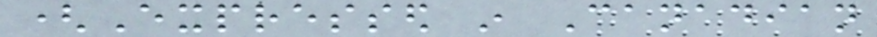(Expressed in Canadian
